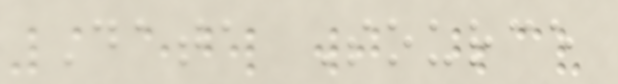Data Source
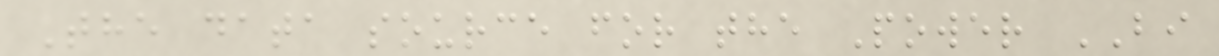The data source for the Power BI
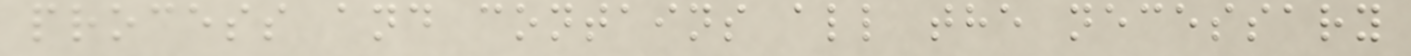process and contains all the necessary
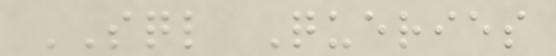SQL Queries
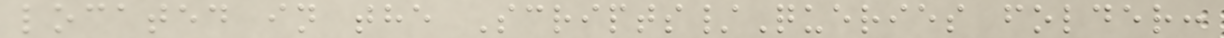located in the Scripts/Queries folder:
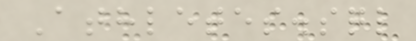Athletes.sql
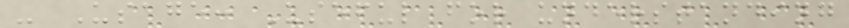- Usage: Useful for understanding
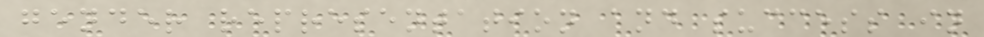gender representation and success in
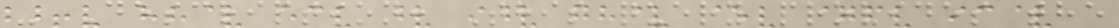- Description: This query provides the
